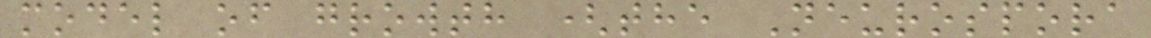model of growth (the Neurospora
